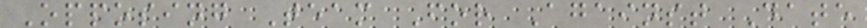Opposing Team For Against Date
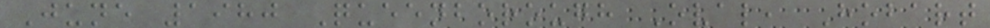June 1980 Queenborough Oval, Hobart
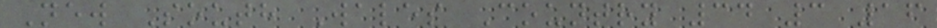New South Wales Country 34 3 16
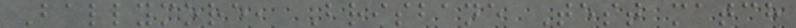Ballymore, Brisbane Test match
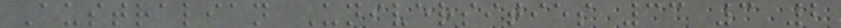Australian Universities 33 3 2
